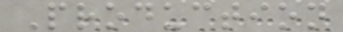Production
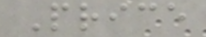Price
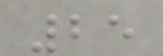25
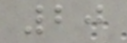20
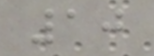10
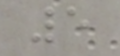5
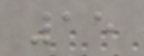15
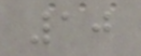10
